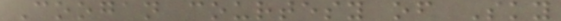Coogan courtesy of Sky
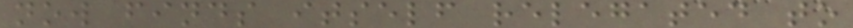now finds itself relegated to
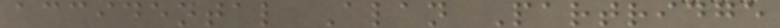accidental Alan Partridge
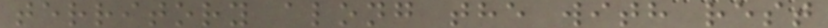territory along the with rest
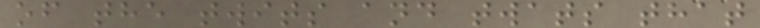of the twits and twats that
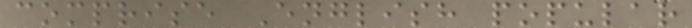comprise English popular
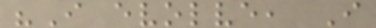"I evolve, I
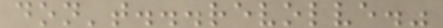don't...revolve."
